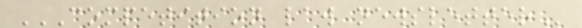COMPETITION LAW NEWSLETTER
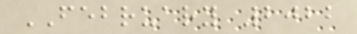FEBRUARY 2022
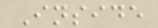Inside
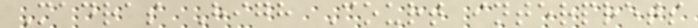Madras High Court interprets
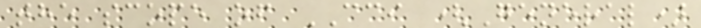the scope of CCI (General)
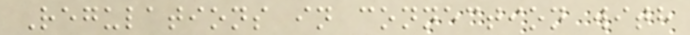Regulations in connection with
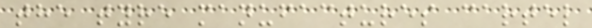the tyre manufactures cartel
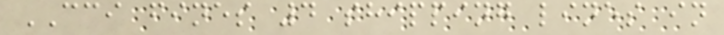CCI fines 4 shipping lines in
